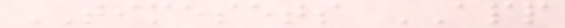TIMESETS APP
